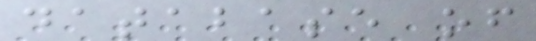database of
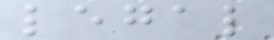legal
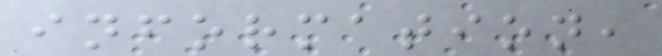information,
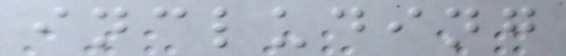including
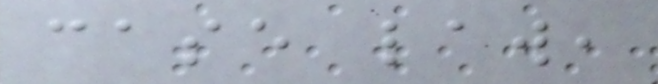case law,
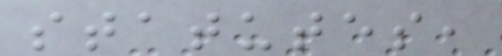statutes,
